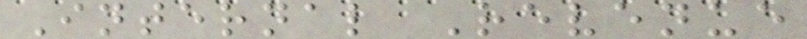Internal Revenue
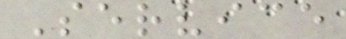Service
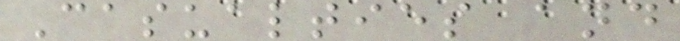Casualties and
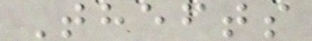Thefts
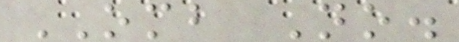OMB No.
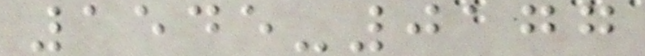1545-0177
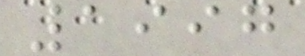1997
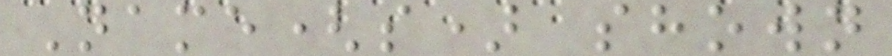Name(s) shown
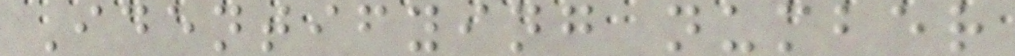Identifying number
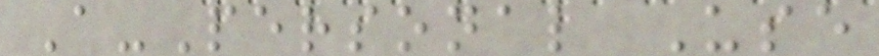A-Personal Use
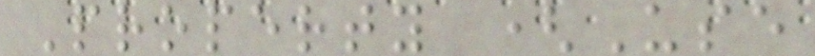Property (Use
